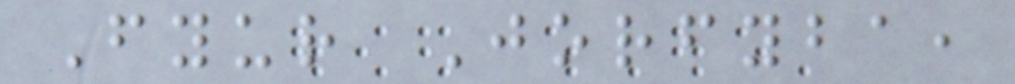Fyur Jorfyba,
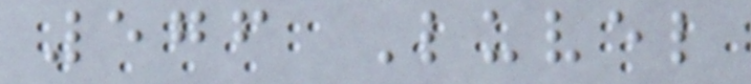576 Luvel
